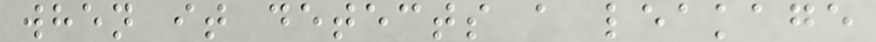when it detects a leakage
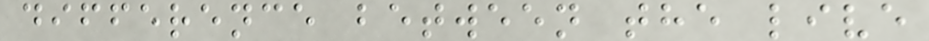difference between the live
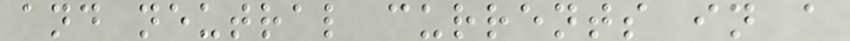and neutral currents in a
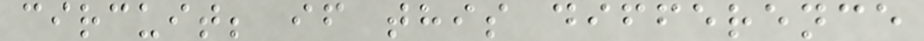circuit; if this difference
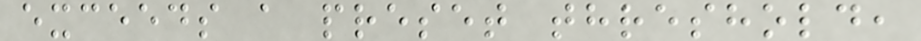exceeds a preset threshold,
